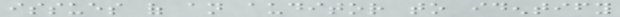issues of an auditor to identify
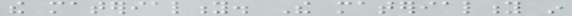the materiality. The materiality in
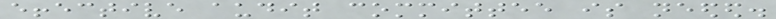effective audit committee is needed.
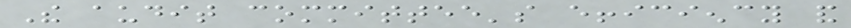The audit committee's efficiency and
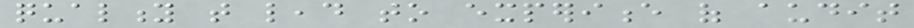quality that lead to experience of audit
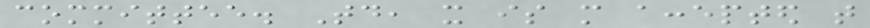committee. Today, it is more accepted that
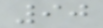90
